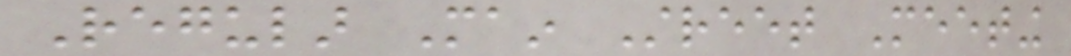Regular Main Street Meeting
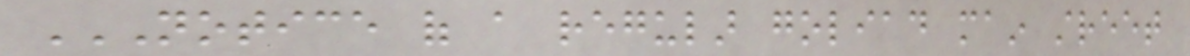NOTICE OF A REGULAR GOLIAD MAIN STREET
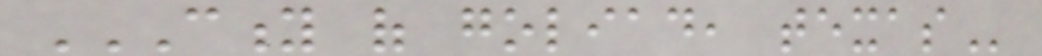CITY OF GOLIAD, TEXAS
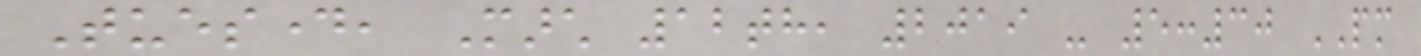Tuesday, March 12th, 2019 - 5:30 PM
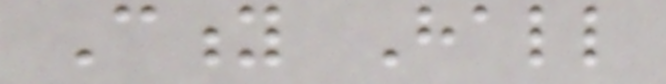City Hall
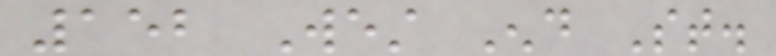152 West End St.
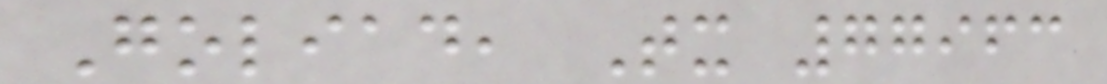Goliad, Tx 77963
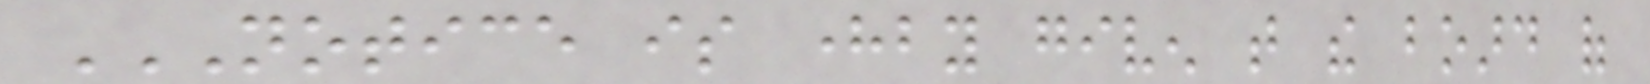NOTICE IS HEREBY GIVEN THAT THE BOARD OF
